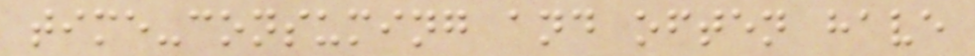time-consuming and often have
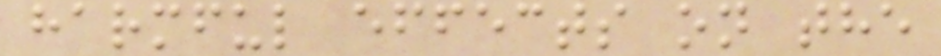harmful effects on the
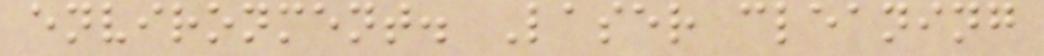environment. Laser cleaning
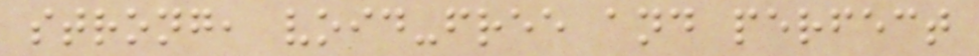strong, void-free and perfect
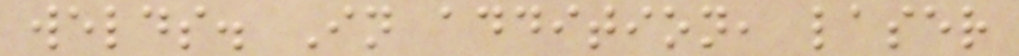welds. In addition, laser
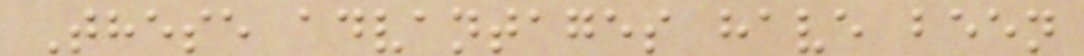These advantages have been
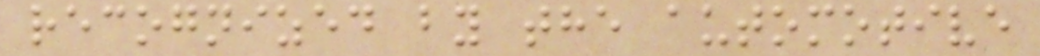recognized by the automotive
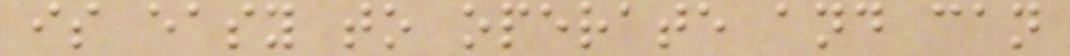is easy to operate and can
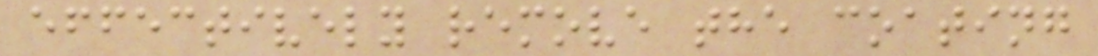effectively remove the coating
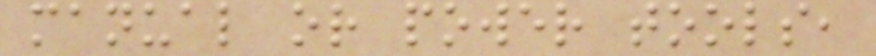manual or power tools,
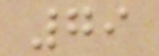79
